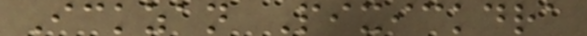Ickzan Pixickdra
